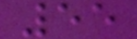55
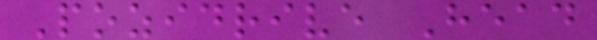Pozidrive Head
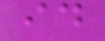id
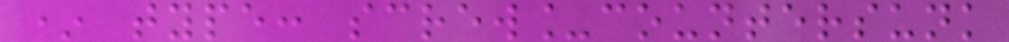* type: screw_countersunk
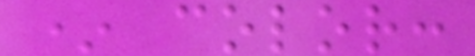* color:
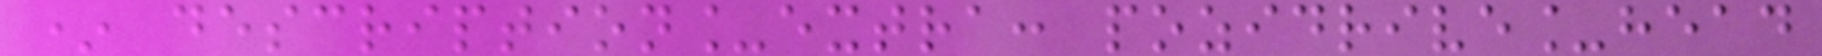* description_extra: pozidrive_head
